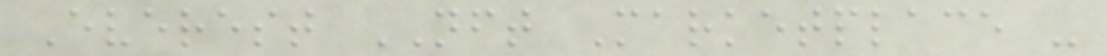Everest NFT Marketplace -
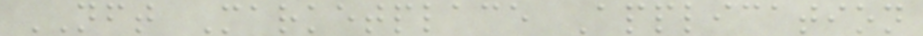NFT Marketplace Application
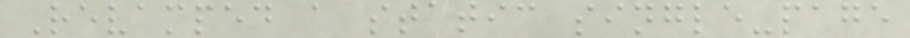Revamped a static single-page
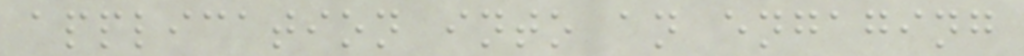application into an engaging
